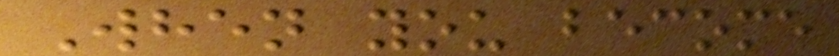When you become
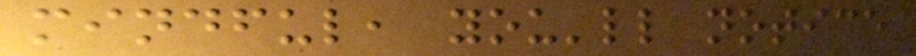mindful, you'll notice
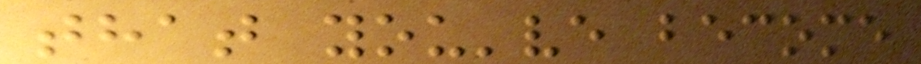that you've become
